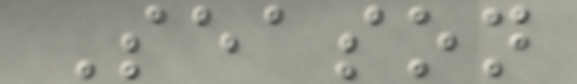Season
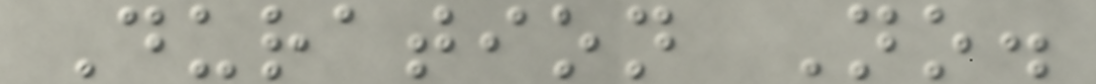Duration No.
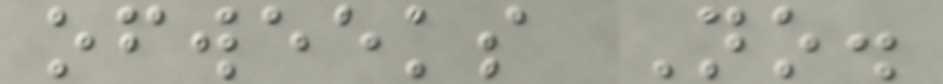ofweeks No.
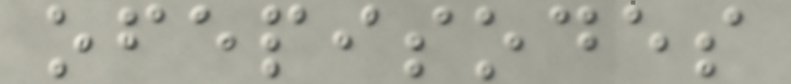ofepisodes
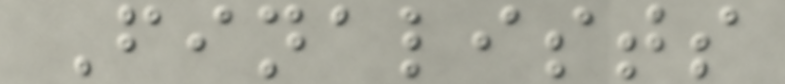Finalists
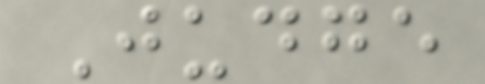Judge
